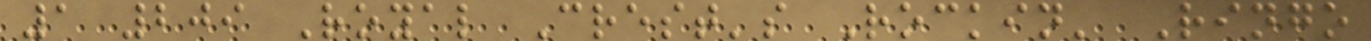1 209 Royal Crest's Rockin' Ringo
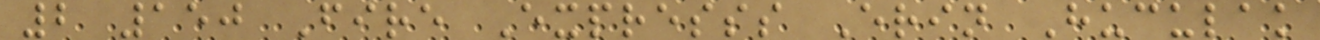2 150 Fire Expresss Erin Huculak
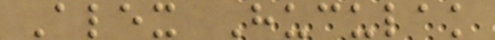Alex Huculak
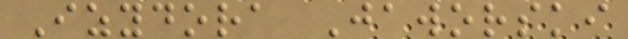Izydora Jaworski
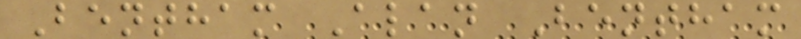Bentham Alan Bentham
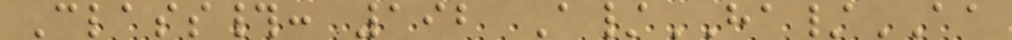Class#: 192 A/HA/AA
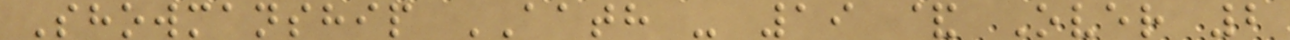Showmanship AATH - 19 & Over 2
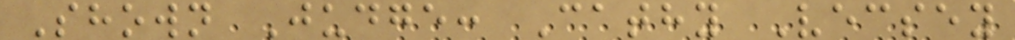Shown Judge: Cathy Vecsey
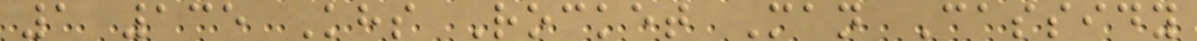1 135 Khs Rocket Man Cassidy
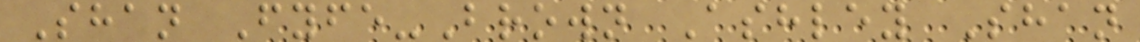Shan Fyfe-Brown Ashley Shan
